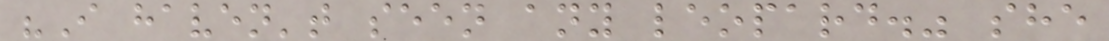"I haven't seen any leopard." she
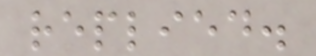replied.
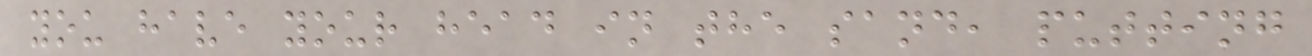you have your head in the sand, putting
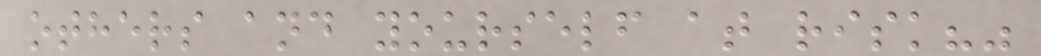others and yourself at risk?"
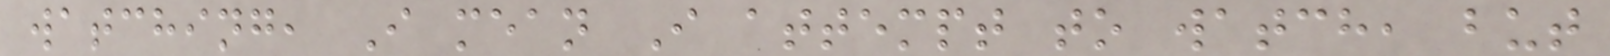watching, I mean I attempt to watch, but
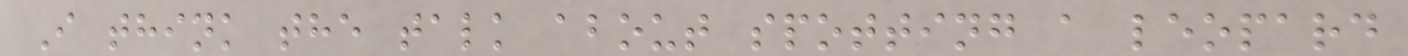I think the talk about spotting a leopard
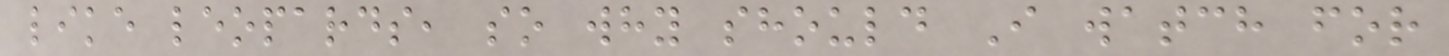like leopards, so why should I watch for
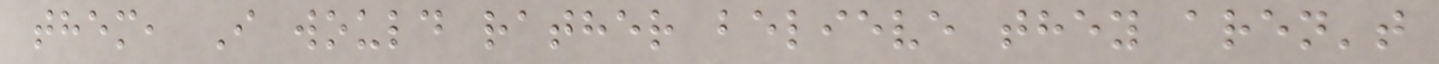them, I would rather believe they aren't
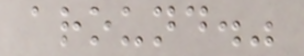around."
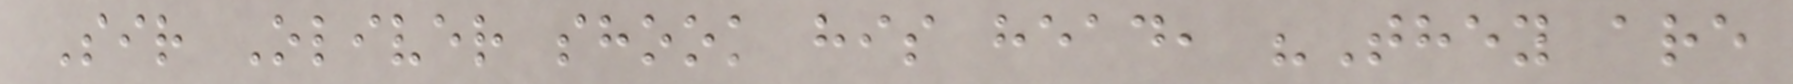Sir Oliver shook his head, "They are
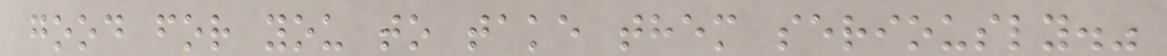good for you to take them seriously."
